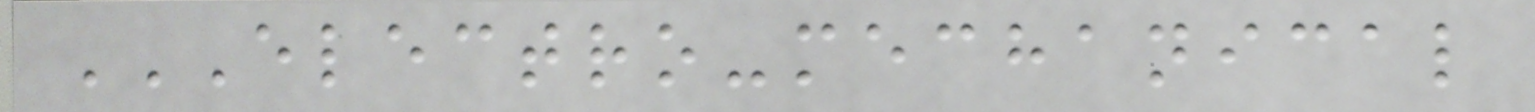ELECTRO-MECHANICAL
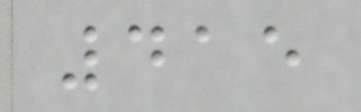415
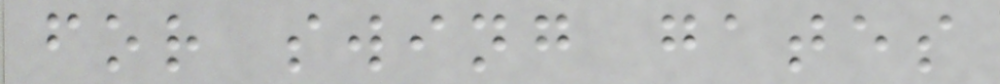for swing gates
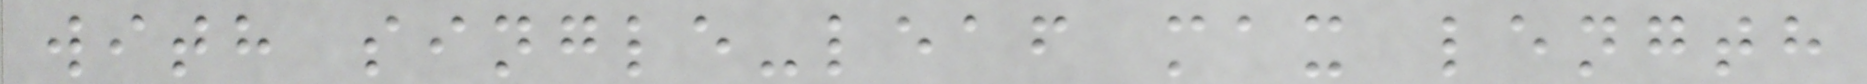with single-leaf max length
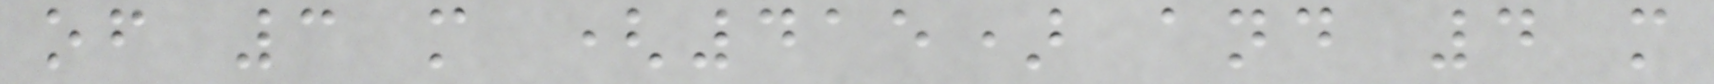of 3 m (415) and 4 m
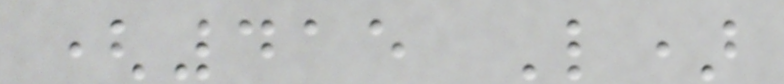(415 L)
